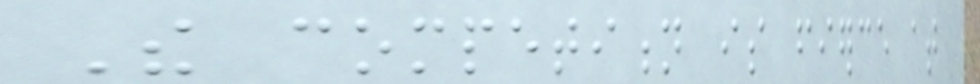The competition is fierce at
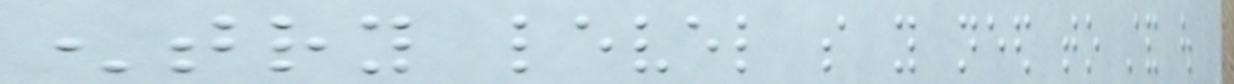entry level so you need to stand out
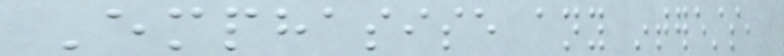Emphasise any interests,
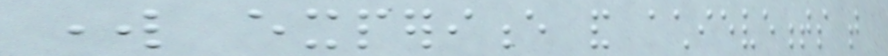work experience and achievements that
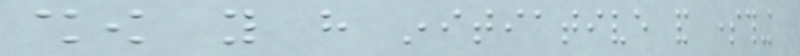show you have initiative and something
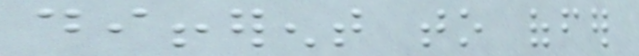different to offer
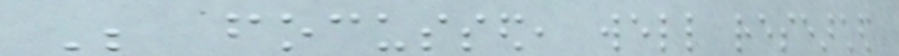Be focussed, well researched
